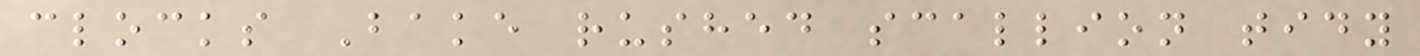clocks Bake rushed scallion tidy
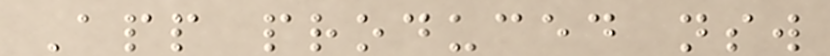App produced nsw
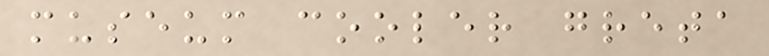museum cooler greta
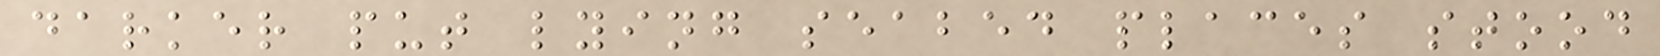darker put lying seabed places stood
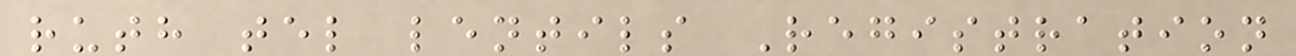ruth tel lentils Registration
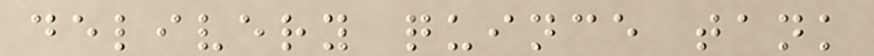delivery quince tank
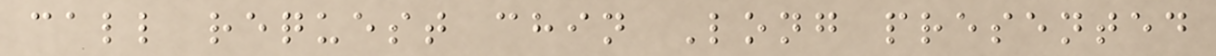call request chin Long presented
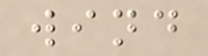wind
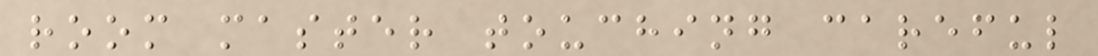room master touching careful
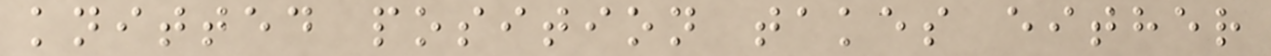knitted position takes either
